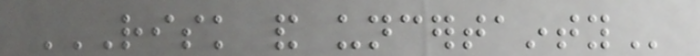RISK AND UNCERTAINTY
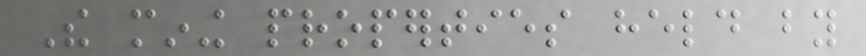The mining properties held by
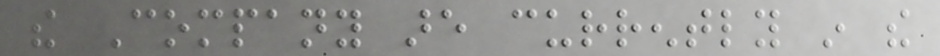the Company are currently in the
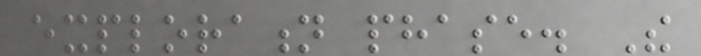exploration phase. The
